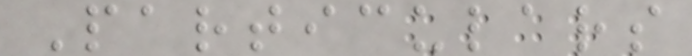Particulars
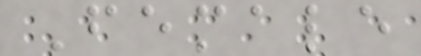Female
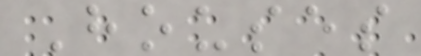Houses
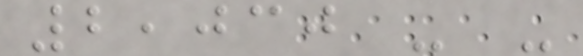2,030 - -
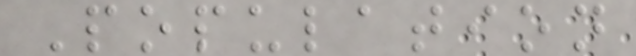Population
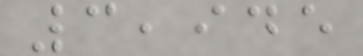3,945
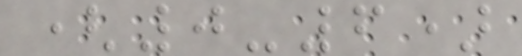(0-6)
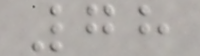78
